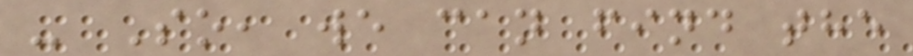- So, we can find the
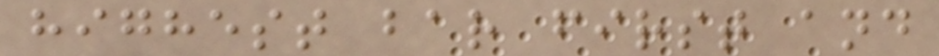highest bar first and
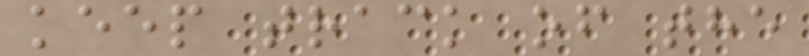keep track of the
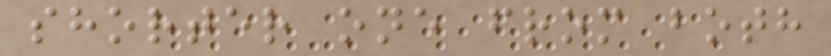shorter one from both
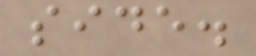side.
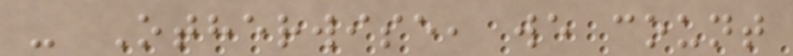- Otherwise, we count
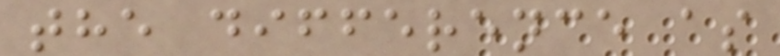the difference as
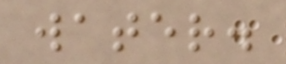water.
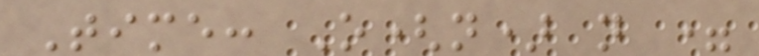Time: O(n) n =
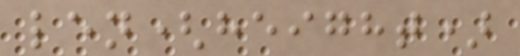len(height)
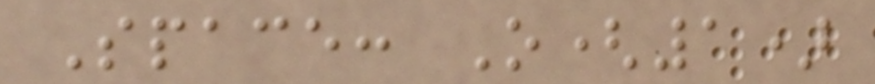Space: O(1)
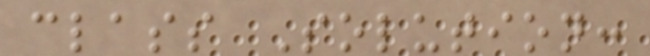class Solution:
